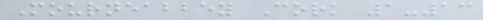Mourneabbey Cork 1-13
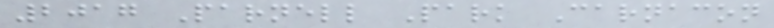2017 Parnell Park Carnacon
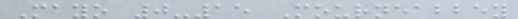Mayo 0-15 Mourneabbey
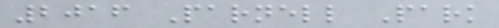2016 Parnell Park
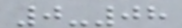0-08
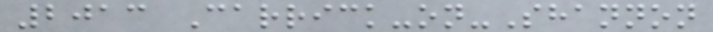2013 Carrick-on-Shannon
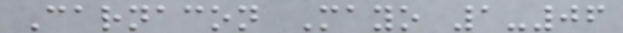Carnacon Mayo 1-06
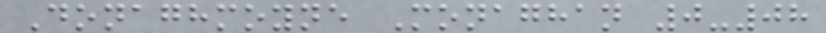Donaghmoyne Monaghan 0-08
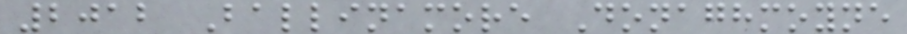2012 Ballinamore Donaghmoyne
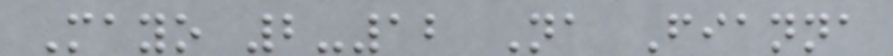Mayo 2-12 Na Fianna
